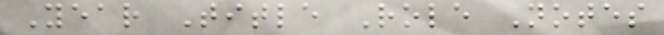Year Title Role Notes
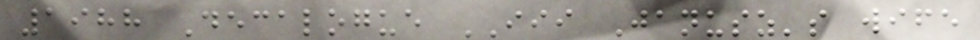1988 Decalogue III Janusz's wife
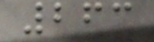263
